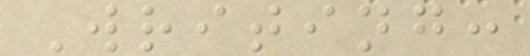Writing:
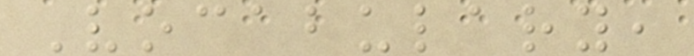Vocabulary,
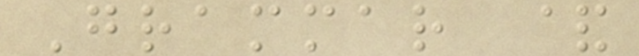Grammar &
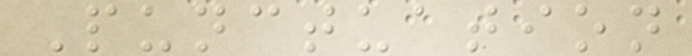Punctuation
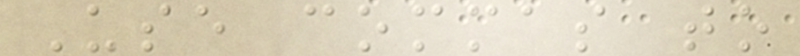Use commas to
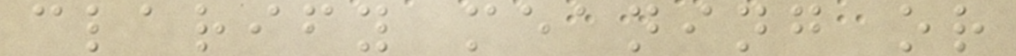clarify meaning or
